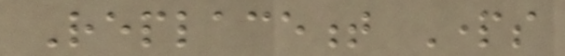Replacement Parts
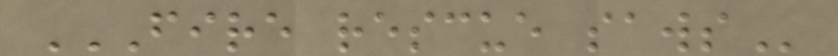FIRE RESCUE SAWS
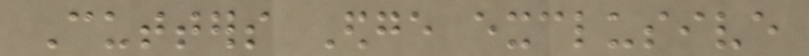Cutters Edge exclusive
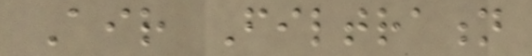Air Filtration
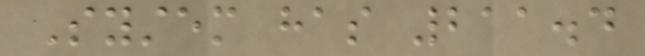System has 211.4
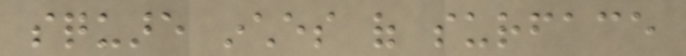square inches of surface
